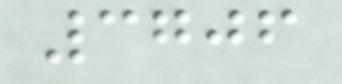3706
